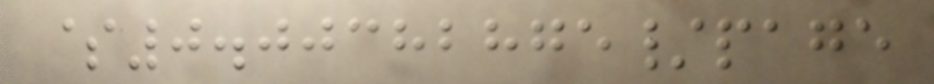$0.00382875/page
